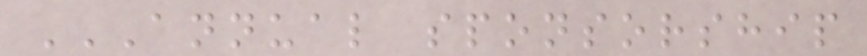ANNUAL SPONSORSHIP
